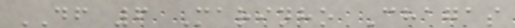DF 6 Marinho Chagas
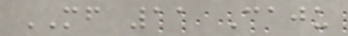MF 11 Caju
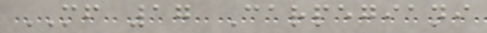MF 17 Carpegiani
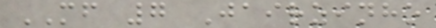MF 7 Jairzinho
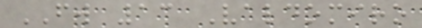FW 13 Valdomiro
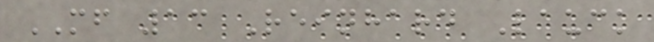MF 13 Reinhard Lauck
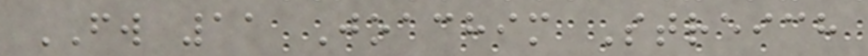FW 11 Joachim Streich
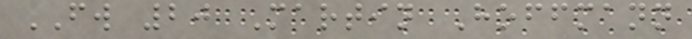FW 20 Martin Hoffmann
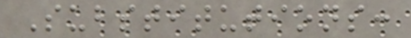Substitutions:
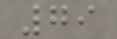79
